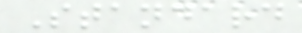Standard
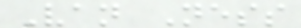Van Ness
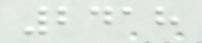2418
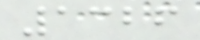1326
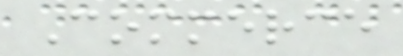Commerce
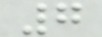7
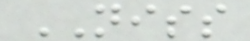NISS
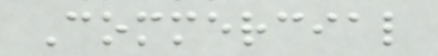Commercial
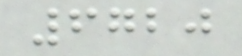6720
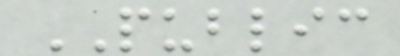PUBLIC
